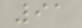91
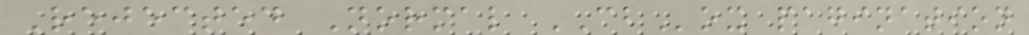Rejected Normal CBox pagination
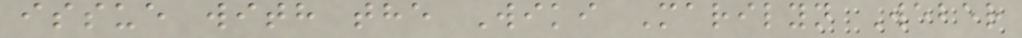issue with the Wiki Marilyn Weber
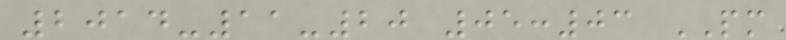2014-11-20 05:03 PM
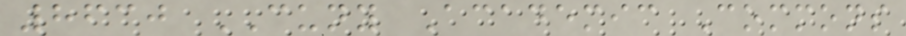8630 CUNY Academic Commons
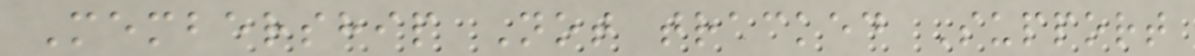Membership Not tracked Support
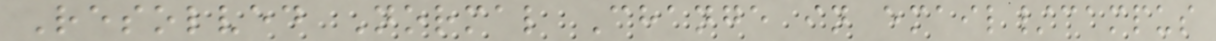Resolved Normal Change in email/campus
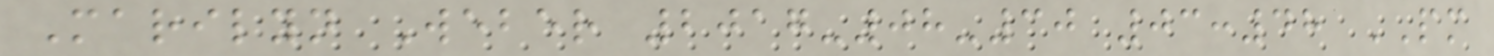Marilyn Weber 2017-08-30 03:48 PM
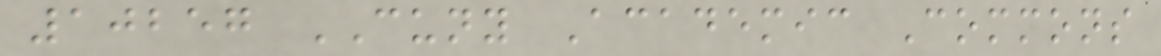10257 CUNY Academic Commons
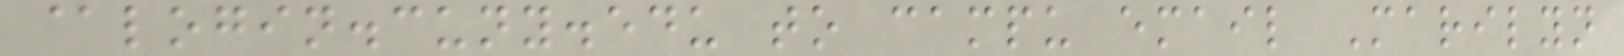@login.cuny.edu to campu email Marilyn
